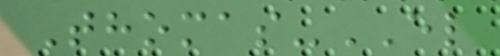Thomas-EL
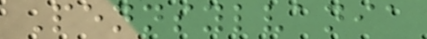Pennsylvania
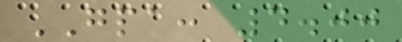GPA: 4.00
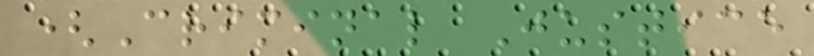(Criminal Justice
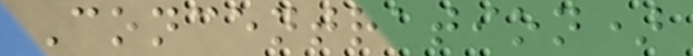Concentration)
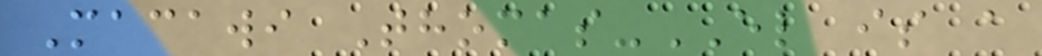Macawi Thomas-EL is a
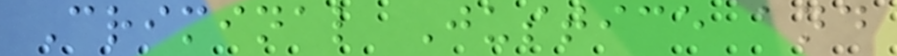Criminal Justice and
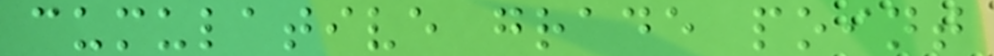cumulative grade point
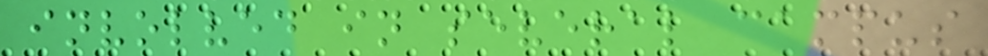involved in several campus
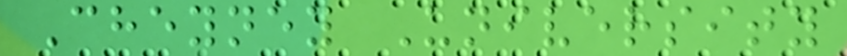Cheyney University
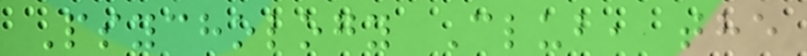Psychology Club, the
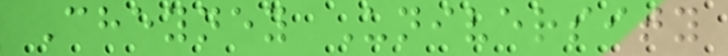Cheyney University
